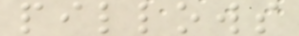pillows
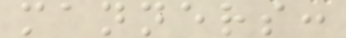manners:
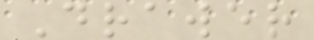Drawer
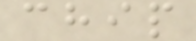chip
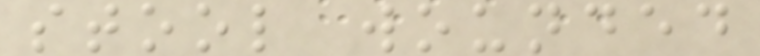stool wounded
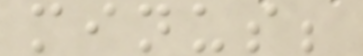minus;
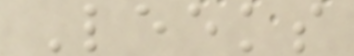Leeks
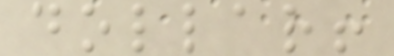dollar!
